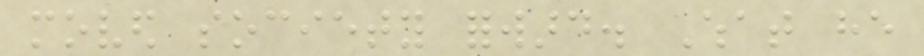moved society forward. What he
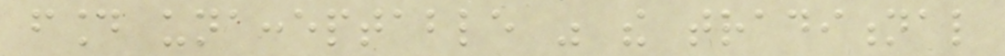found unacceptable was the traditional
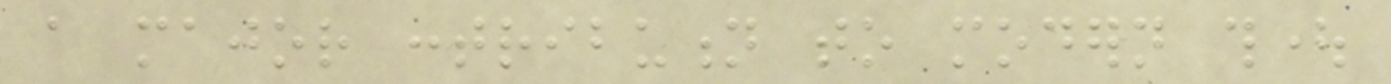a major contribution to modern thought
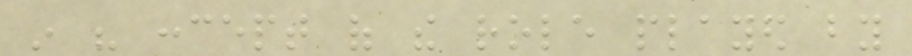in his concept of the role played by
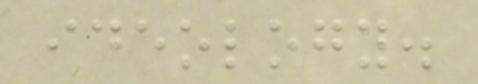ideology.
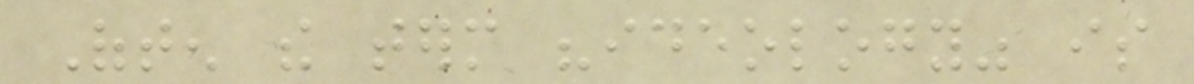Often the term "ideology" is
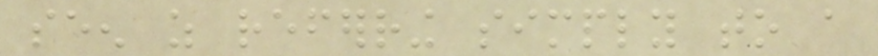seen as referring simply to a
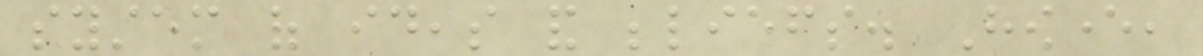system of ideas and beliefs. However,
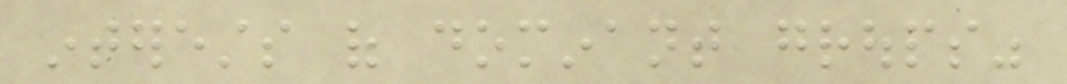interests of dominant groups"
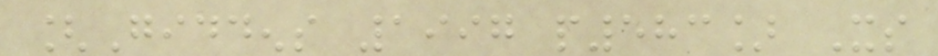[Giddens 1997 p583] Its
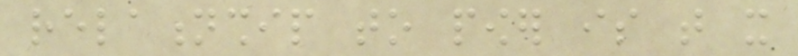relationship to power is that it
